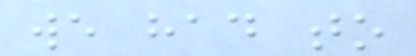we had to
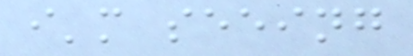i'm seeing
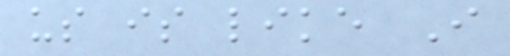us is like I
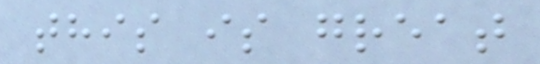this is great
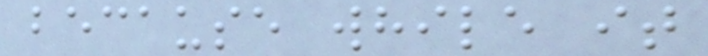because while it
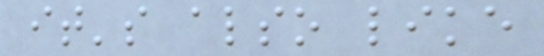it's also like
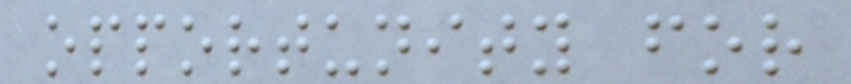opportunity for
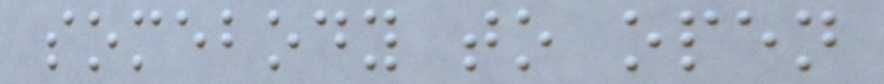somebody to open
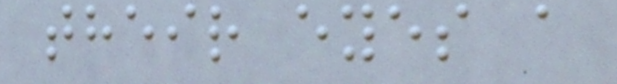their eyes a
